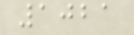1021
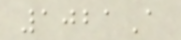1021A
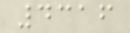4316
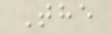The
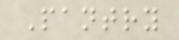Pantry
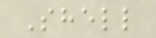Shell
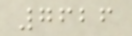7626
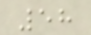58
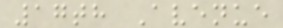17th Avenue
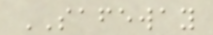SAFEWAY
